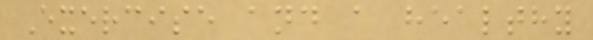Exercise and a healthy
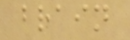brain
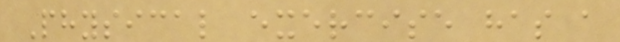Physical exercise has a
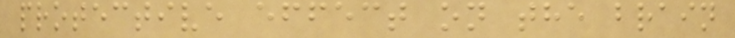protective effect on the brain
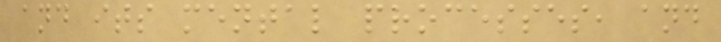and its mental processes, and
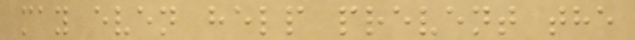may even help prevent the
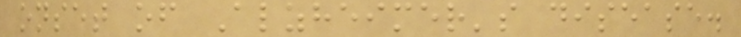onset of Alzheimer's disease.
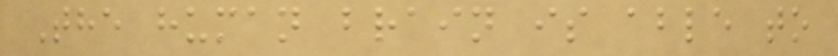The human brain is able to
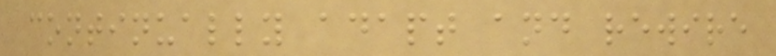continually adapt and rewire
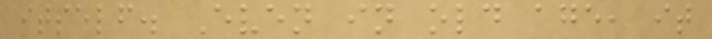itself. Even in old age, it
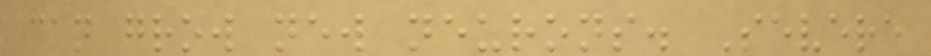can grow new neurons. Severe
